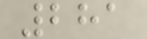281
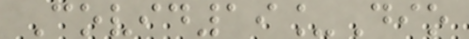Covid19_Dio
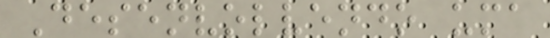Desenvolvendo uma
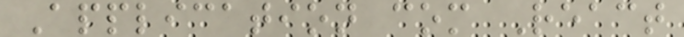Application com React
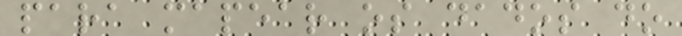para mapear os dados do
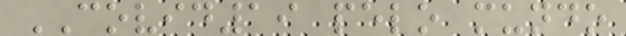COVID19 pelo mundo
